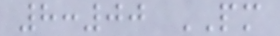8:00 PM
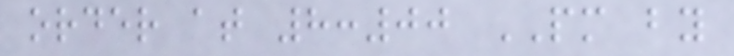order at 8:00 PM by
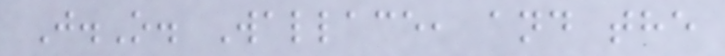J.O. Wallace, and the
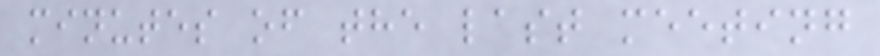minutes of the last meeting
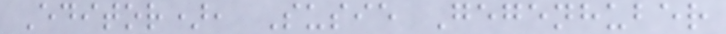Editor), Susie Gegenhuber
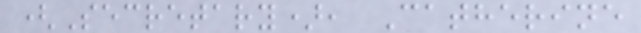(Secretary), Catherine
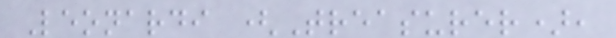Leonardi (Treasurer),
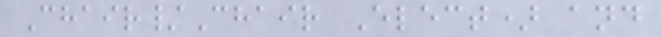Chair/Chair Elect) and
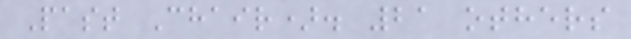Past Chair). 21 others
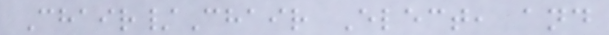Chair/Chair Elect, and
